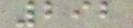292
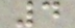4
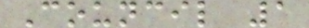Council 1
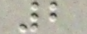2
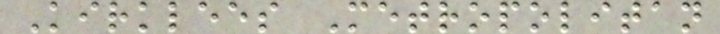Kirklees Metropolitan
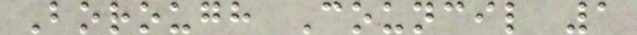Borough Council 1
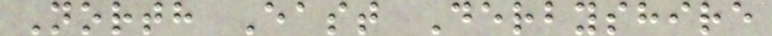North East Derbyshire
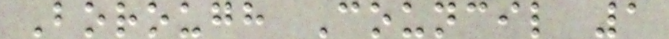Borough Council 1
